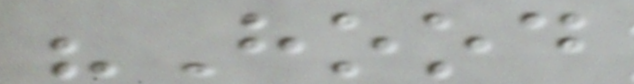"Hood
